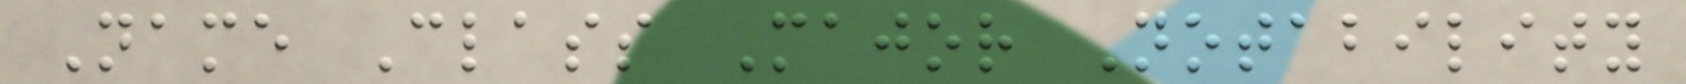Name Class Major Notability
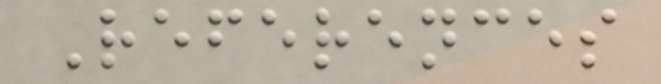References
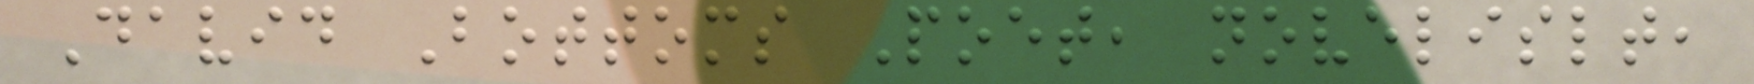David Bottoms Poet, novelislt,
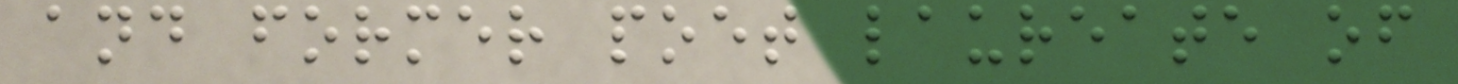and former poet laureate of
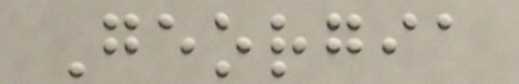Georgia
